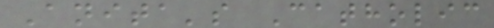Anita's Catholic
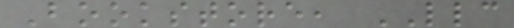Bookstore, LLC
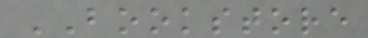BOOKSTORE
